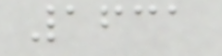1631
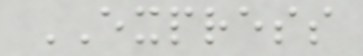EXPRESS
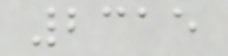2315
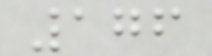176
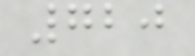720
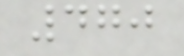470
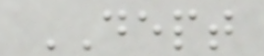DEPT
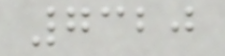7320
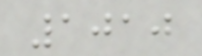1010
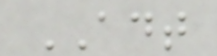ADT
